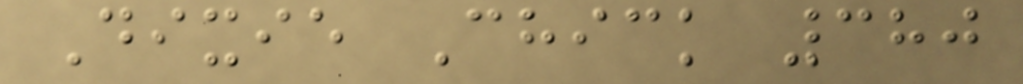Dixie Chick 380
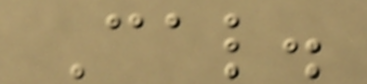Cal.
